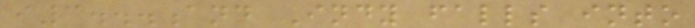i3...and Indy falls into
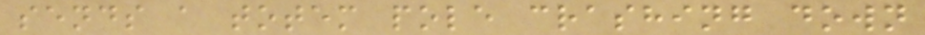sends a totem pole crashing down
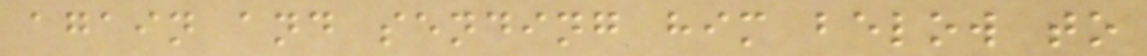again and sending him below to
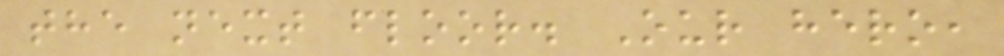the next floor. Our hero,
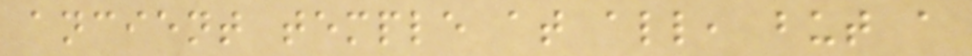ancient temple at all, but a
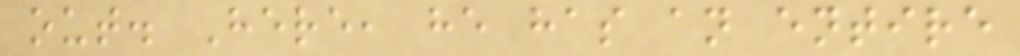out. Here, he has an entire
